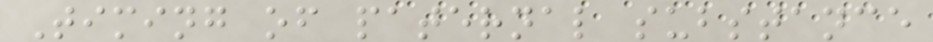Timing of paternal substance
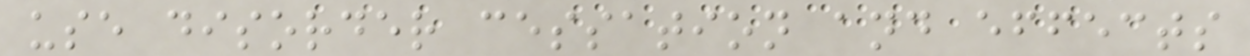use disorder cessation and effects
